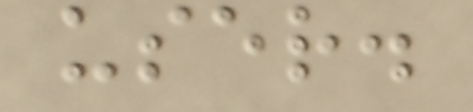user.
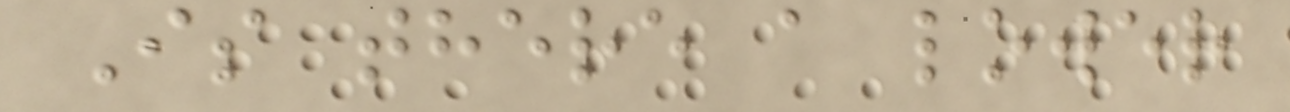Is there a lower
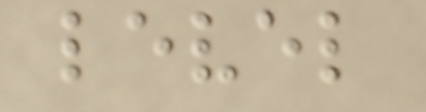level
